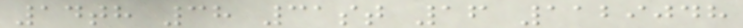14th 38 31st 16 1129048
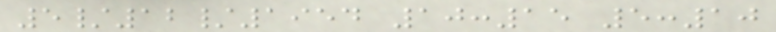5/12/1954 10:15 5:10
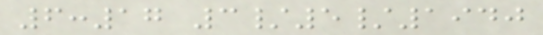6:17 3/5/1940
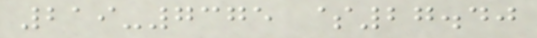219-7375 $27.40
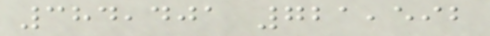384,401 721,592
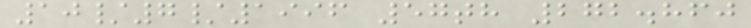10/7/1996 57th 272.860
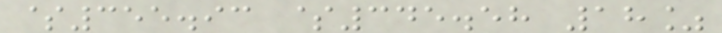$355.93 $345.58 18%
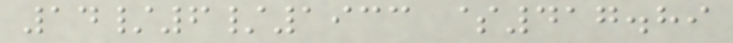14/6/1933 $417.89
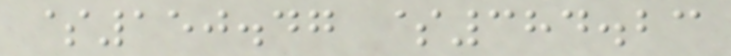$150.47 $384.23
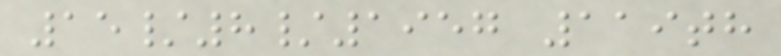15/8/1957 119th
